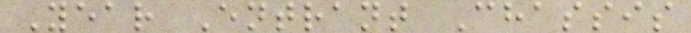Year Entrant Chassis
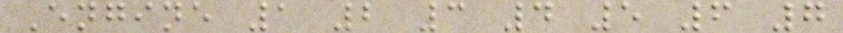Engine 1 2 3 4 5 6 7
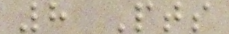8 Pts
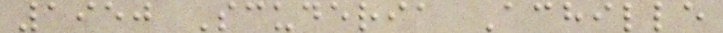1950 Scuderia Achille
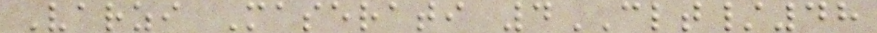Varzi Maserati 4CLT/48
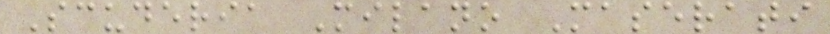Scuderia Milano Maserati
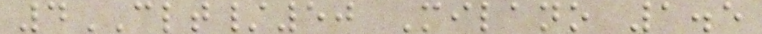4CLT/50 Milano 1.5
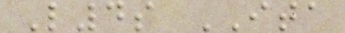L4s ITA
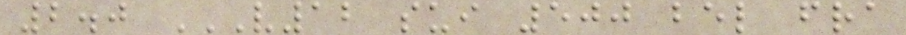2.0 V12 SUI 500 BEL FRA
